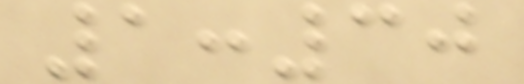1:30
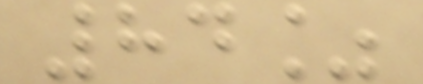84%
